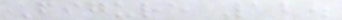Figure 12.
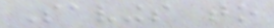Savings to
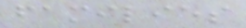families
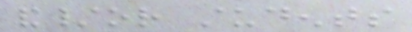and/or students
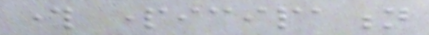through participation
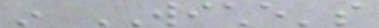in WICHE's
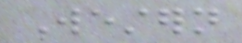Western
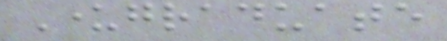Undergraduate
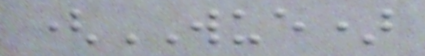(WUE)
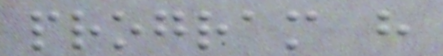program have
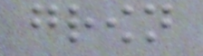grown
